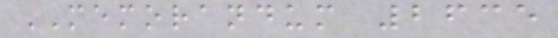MEMORANDUM 2635
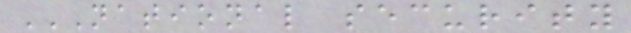NATIONAL SECURITY
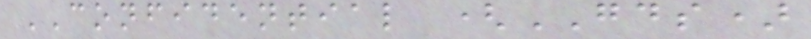CONFIDENTIAL (GDS)
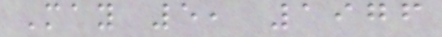May 5, 1976
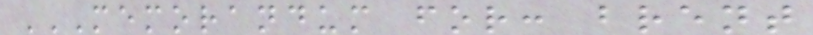MEMORANDUM FOR: BRENT
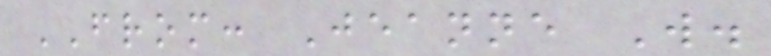FROM: Jeanne W.
